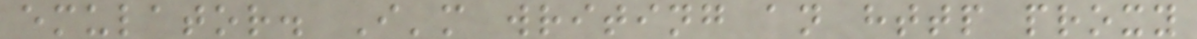emulator. I'm writing an http proxy
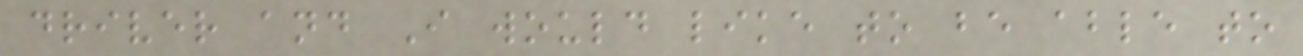driver and I would like to be able to
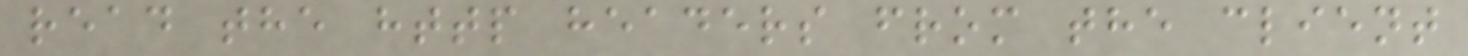read the http headers from the client
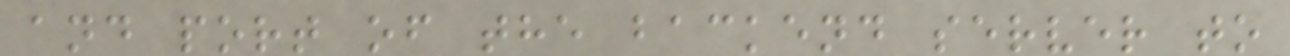and port of the backend server to
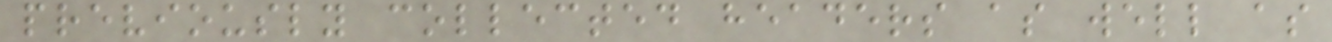previously collected headers as well as
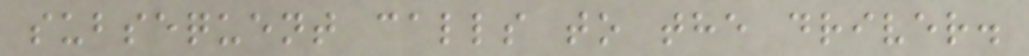subsequent calls to the driver.
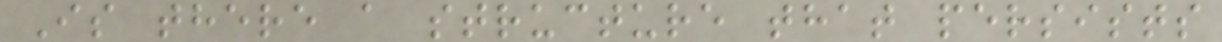Is there a structure that persists
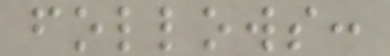follows:
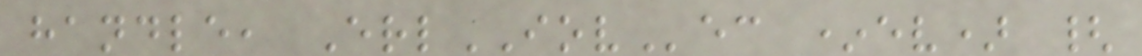handle, ErlIOVec *ev) {
